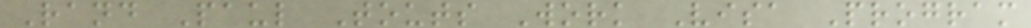Rand Paul Touts Work Visa Program
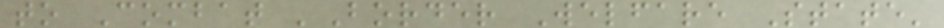to Combat 'Border Welfare State'
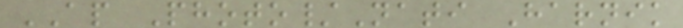AP Photo/Nati Harnik
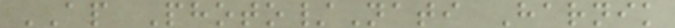AP Photo/Nati Harnik
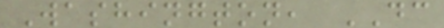Washington, DC
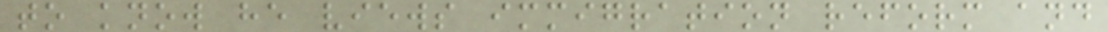to know he views immigration reform and
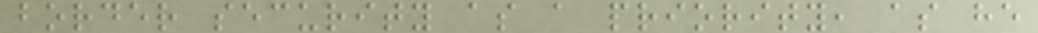border security as a priority, as he
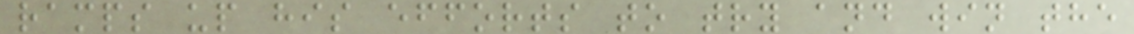ramps up his efforts to try and win the
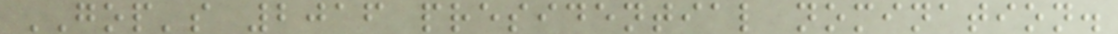GOP's 2016 presidential nomination.
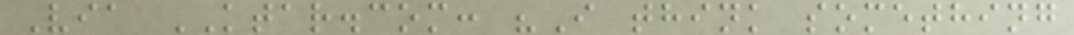Via KTAR.com: "I think something
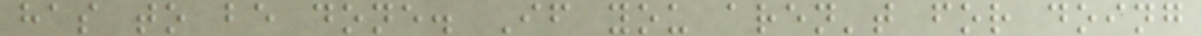has to be done. If you aren't for doing
